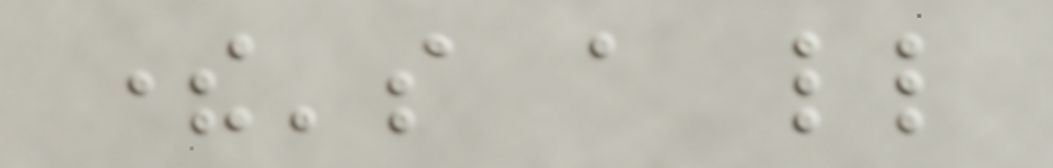there's a little
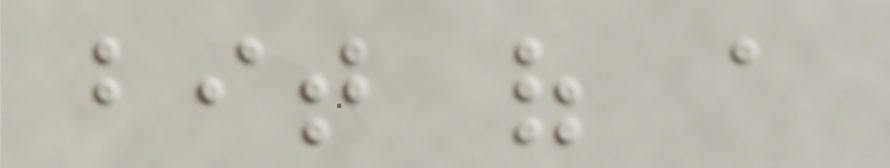bit of a
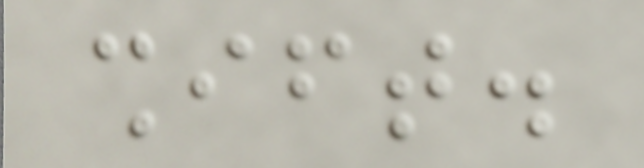shift.
